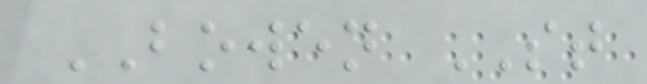BOWEN ST
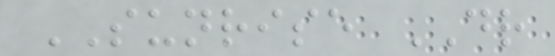SUNRISE DR
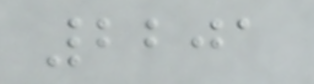2201
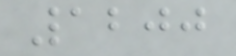1200
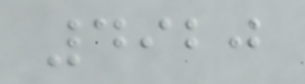4920
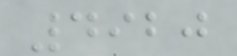4920
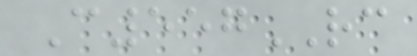C557RC
